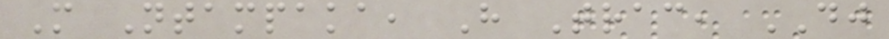M Ntampaka, H Trac, DJ
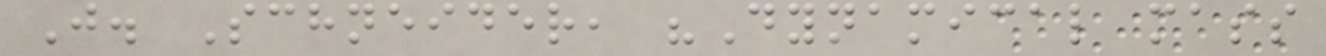J. Schneider, "Dynamical mass
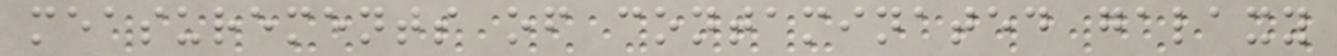measurements of contaminated galaxy
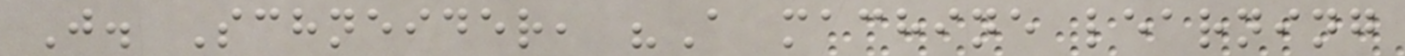J. Schneider, "A machine learning
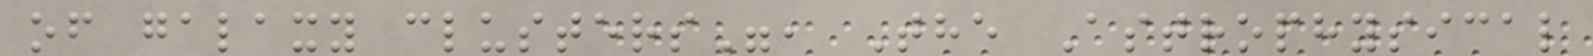of galaxy clusters", The Astrophysical
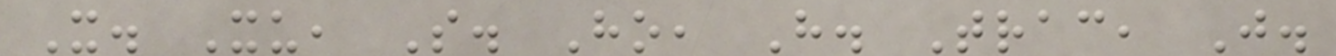X. Xu, S. Ho, H. Trac, J.
